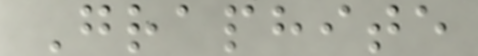Graphite
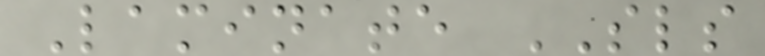Laminate SLS
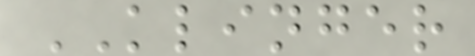KLINGER
